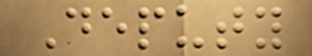Deputy
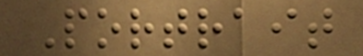Portrait
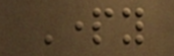Party
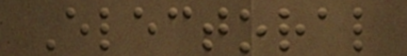Electoral
